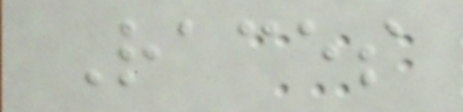Races
